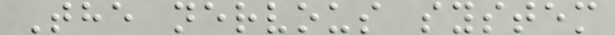The nervous system
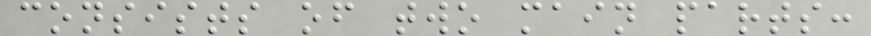consists of two main parts:
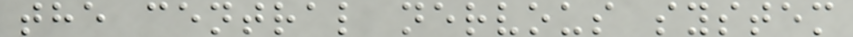the central nervous system
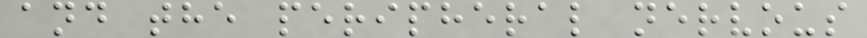and the peripheral nervous
